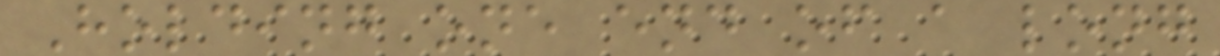Holding one end of a long
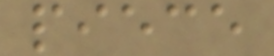piece
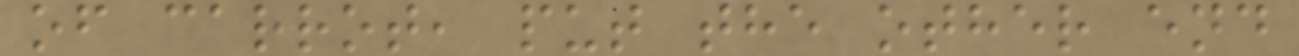of carrot, put the other end
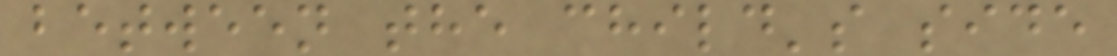between the child's side
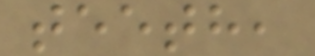teeth,
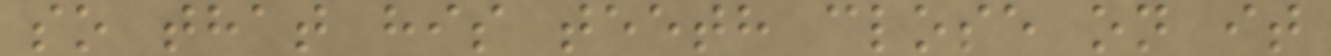so that his teeth close on it
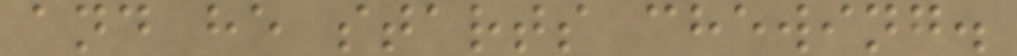and he starts chewing.
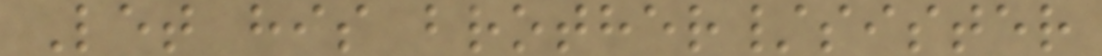Let his brother/sister
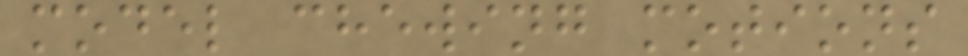model chewing motions
